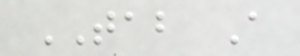TAB A
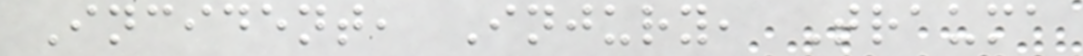Incident, Injury, Trauma
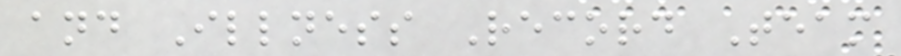and Illness Record Team
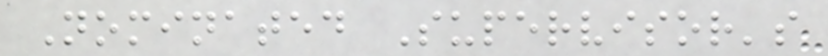Nominated Supervisor's
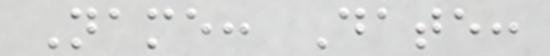Name: Date:
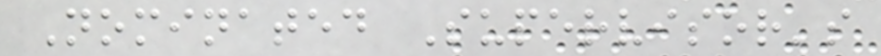Nominated Supervisor's
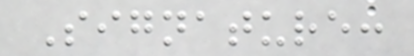Signature:
